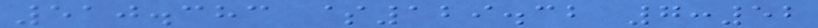510.383 $129.32 7:52
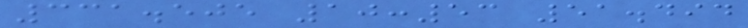331.505 10:53 51.494
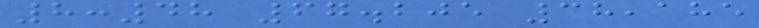8:48 67.205 38,185
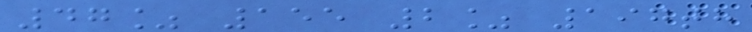47% 155 2% 197th
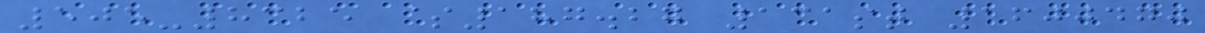505-8325 $187.27 131st 1600470
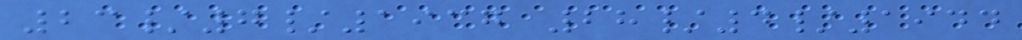23/7/1937 28/4/1944
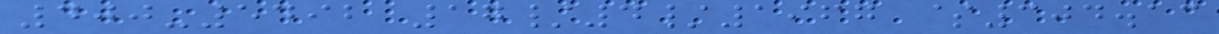400-5492 17/4/1967 $304.13
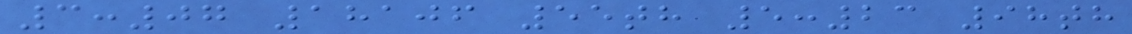3:07 18106 55th 5:23 98th
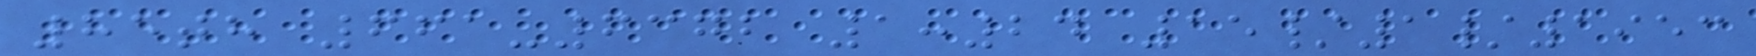85th 661-6372 1:24 15/1/1953
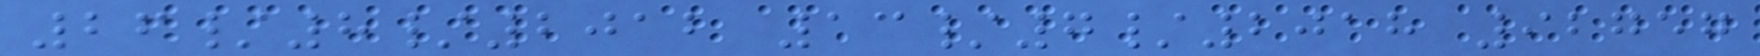26/8/2012 13/7/2018 92757
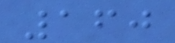160
